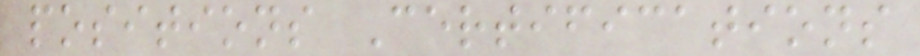positions Certifications
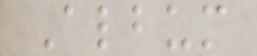Album
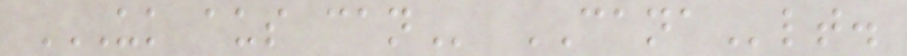UK AUS CAN CANAlt.
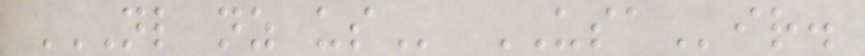NL NZ US USAir.
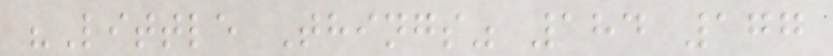"Little Things" 184 177
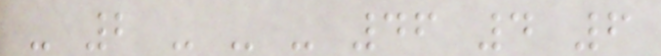- 2 - - - 46 4 6
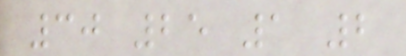30 25 1 2
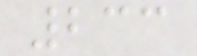233
